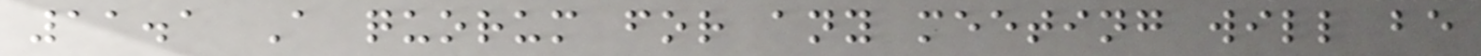11.1 A quorum for any meeting will be
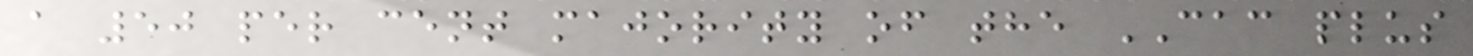a 50 per cent majority of the CAC plus
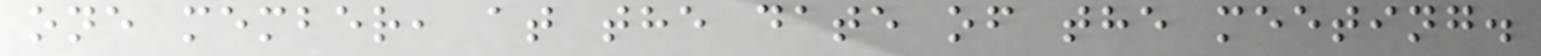one member, at the date of the meeting.
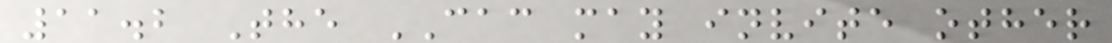11.2 The CAC may invite other
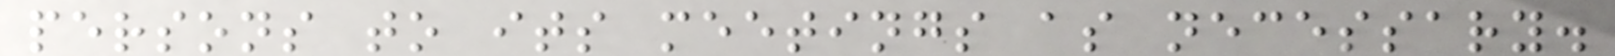persons to its meetings as necessary.
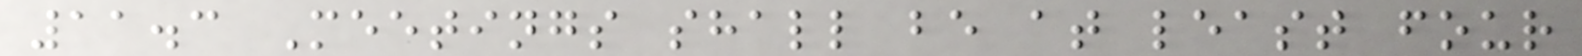11.3 Meetings shall be at least four
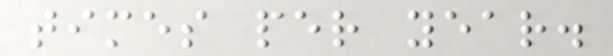times per year.
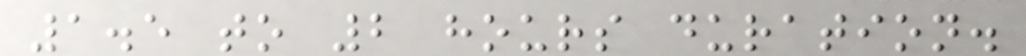1.5 to 2 hours duration.
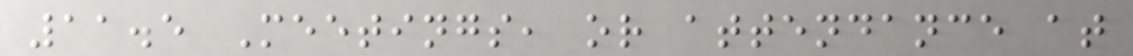11.5 Meetings, or attendance at
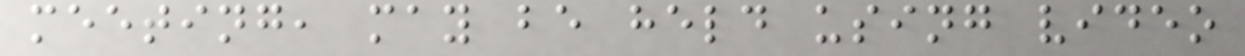meeting, may be held using video
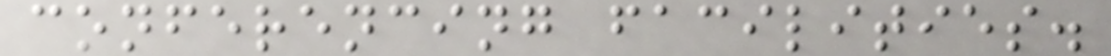conferencing facilities.
